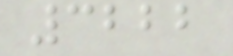3222
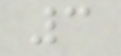3
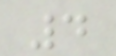4
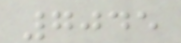7045
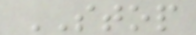STOP
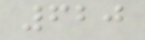620
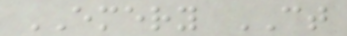EMERY CT
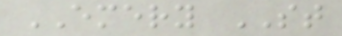EMERY ST
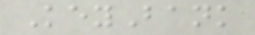KeyBank
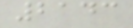2143
